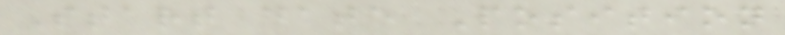Start date Position
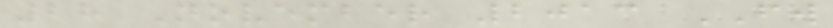28 November 2013 FW
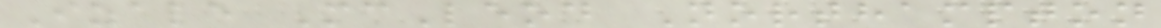Izale McLeod Northampton
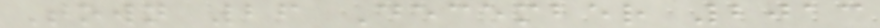Town 26 December 2013
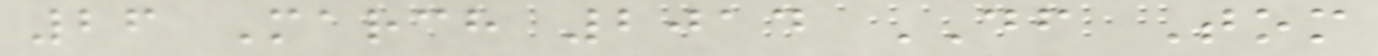26 March 2014 DF Tom
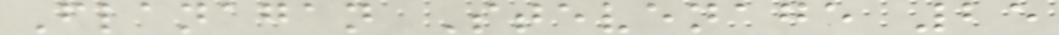Flanagan Stevenage 25
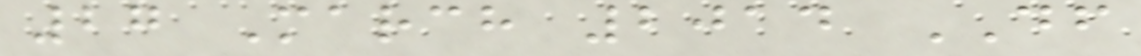27 March 2014 DF
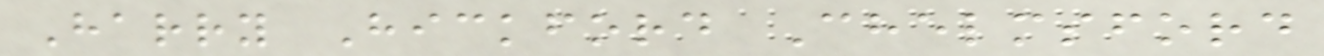Harry Hickford Chelmsford
